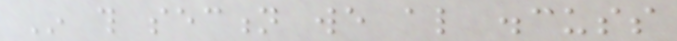In this section we also discuss
